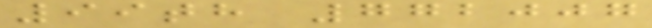99th 772007
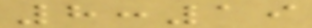8:19
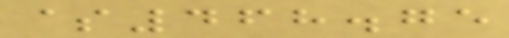$468.75
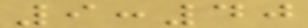9:40
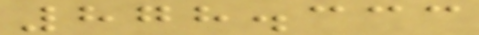878.333
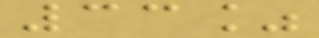33%
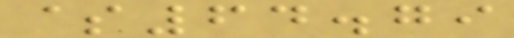$64.79
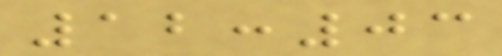12:03
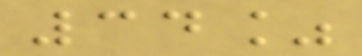34%
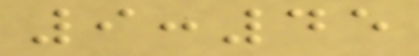9:45
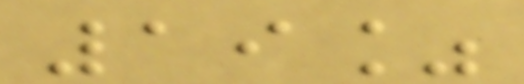19%
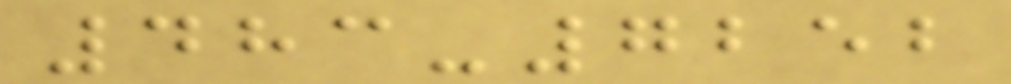483-7252
